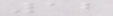12
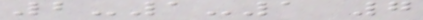2-1-1 7
